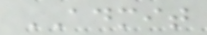ADMIT
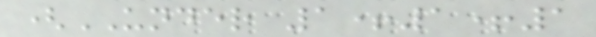(UNDER 1+1+1
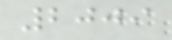2009
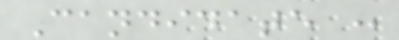Candidate :
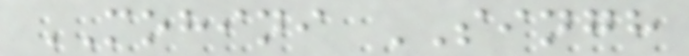MOHINI SINGH
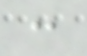:
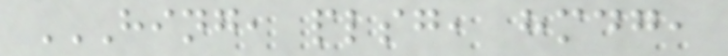HING, PLSG, HMDG,
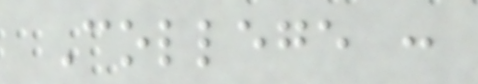College :
